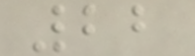22
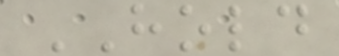HOLD
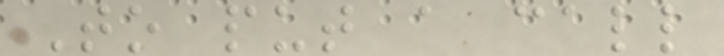To put a call
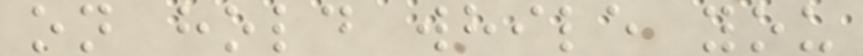on hold while you
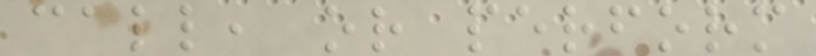call, or perform
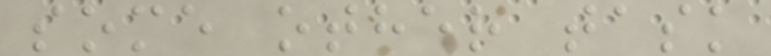some other task
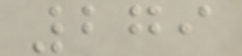279
